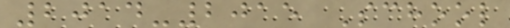2014-2015 School
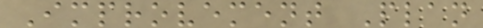Improvement Plan
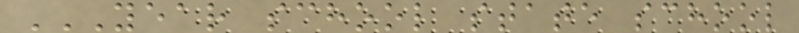YEAR SCHOOL STATE SCHOOL
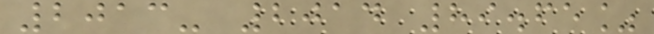2013- 2014 89.65%
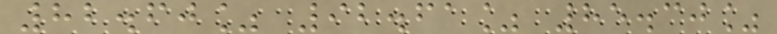82.60% 92.61% 85.30%
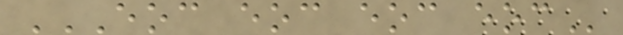EOC EOC EOC EOC
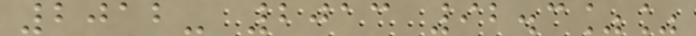2012- 2013 92.3%%
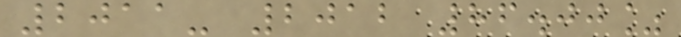2011- 2012 86.00%
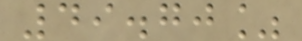49.70%
